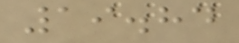19.84
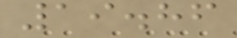19.86
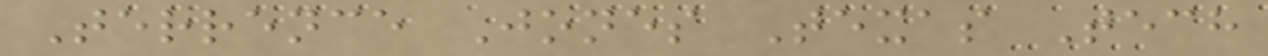Terrence Jones Texas Tech
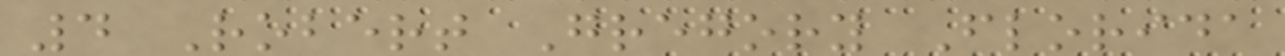4 Robert Gregory Florida
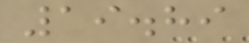19.89
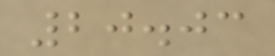20.03
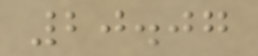20.07
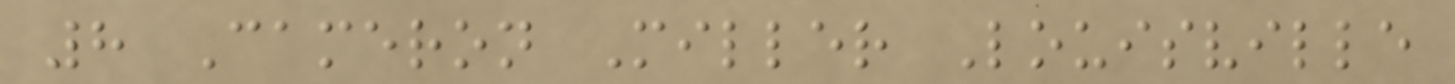8 Cameron Miller Louisville
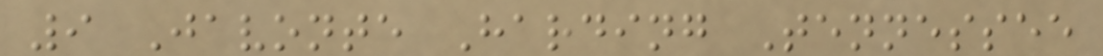9 Javonte Harding Tennessee
